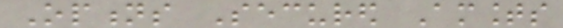Options Secured Amounts
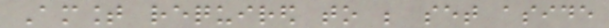Amount required to be set aside
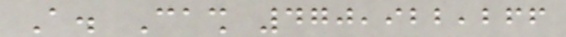A. Cash 470,922,266
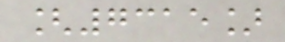[7315]
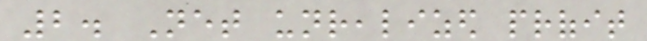2. Net unrealized profit
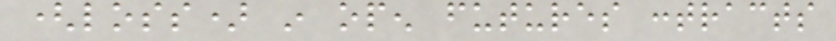(loss) in open futures contracts
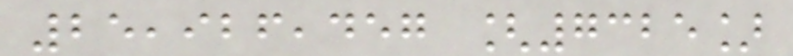25,926,457 [7325]
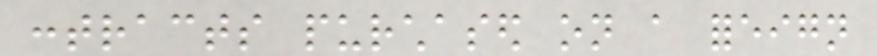contracts purchased on a foreign
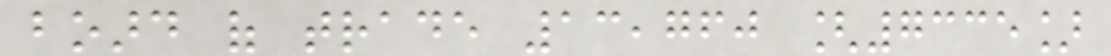board of trade 13,760 [7335]
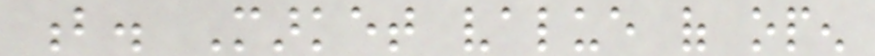b. Market value of open
